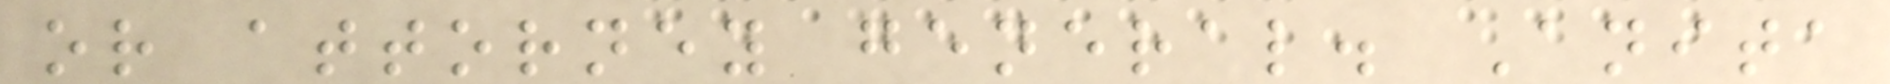or attorney general. Anita
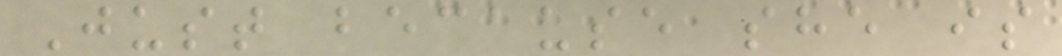Just because she is
